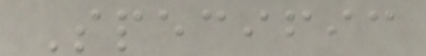Specific
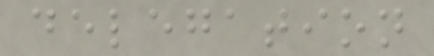delegation
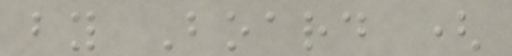by Board (
